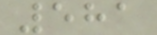581
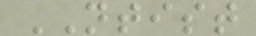NTIST
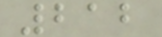212
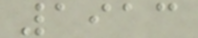1913
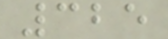325
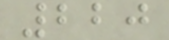220
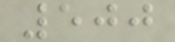500
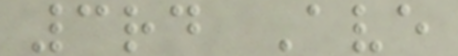3rd Ave
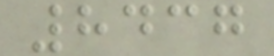8437
